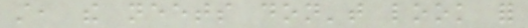still, the neets don't look for
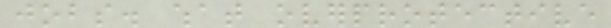jobs. what overprotective
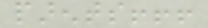parents!!!
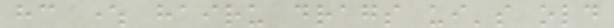hc where hairu drags ui's old
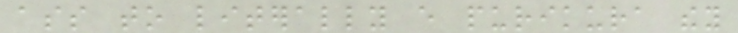ass to literally every purikura they
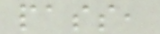pass,
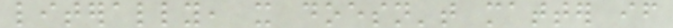literally, it doesn't matter if
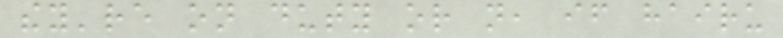they're on duty or not, if hairu
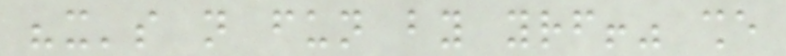"it's not fun by yourself!" she
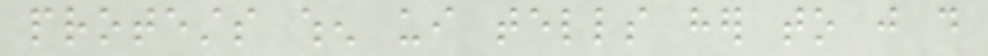protests when ui tells her to just do
